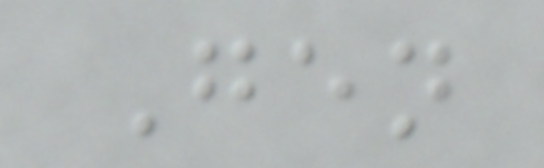Gen
